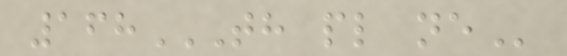168TH PL NE
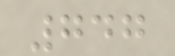747
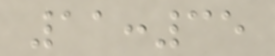11:35
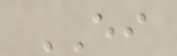EI
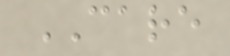CARE
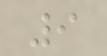9
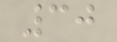30
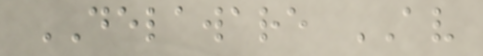DELAWARE AV
